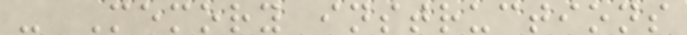- Memory instructions
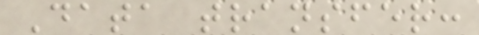Data transfer:
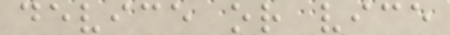device or vice
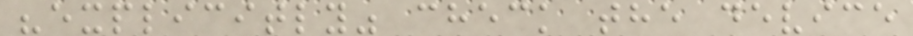"explicitly" check the device
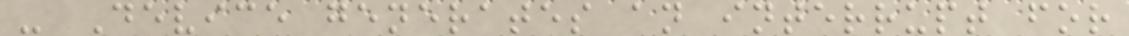- Device generates an interrupt for
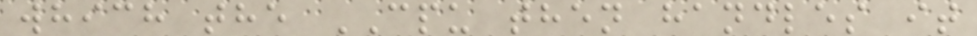which the CPU then handles it
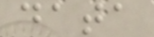data
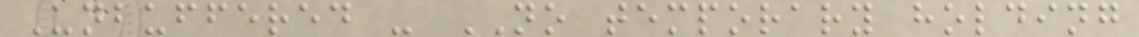Unbuffered - NO temporary holding
